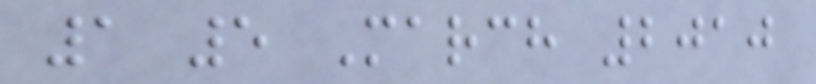1 5 March 2010
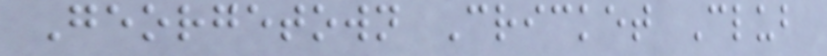Georgetown Cricket Club
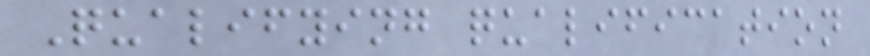Qualifying qualification
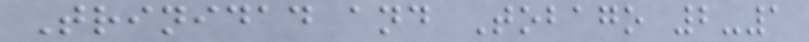Trinidad and Tobago 2-1
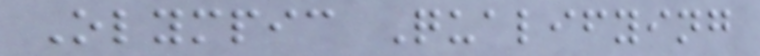Olympic Qualifying
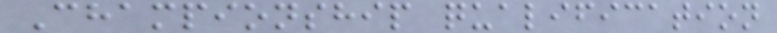Championship qualification
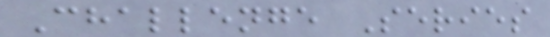Challenge Series
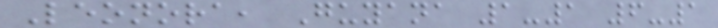Leonora, Guyana 1-1 6-1
